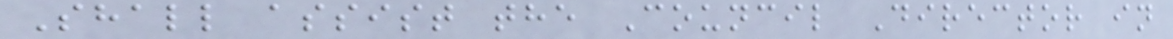Shall assist the Council Director in
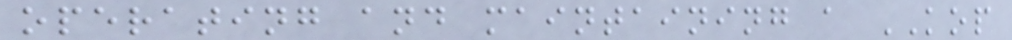operating and maintaining a KOP
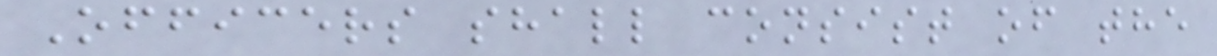Officers shall consist of the
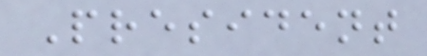President
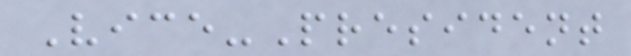Vice-President
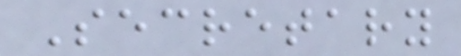Secretary
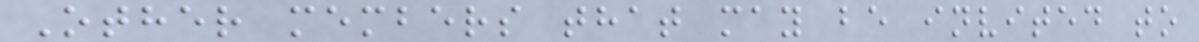Other members that may be invited to
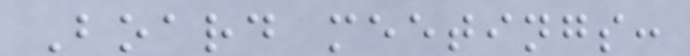Board meetings:
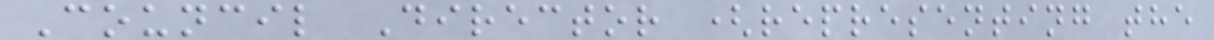Council Director (representing the
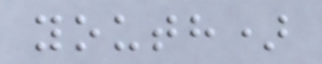youth)
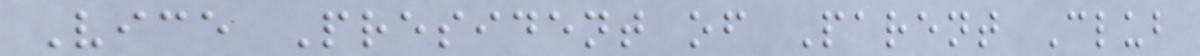Vice President of Parent Club
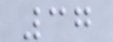37
